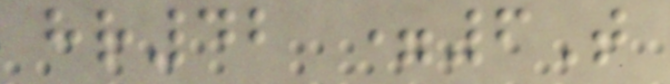hr42 =6T
